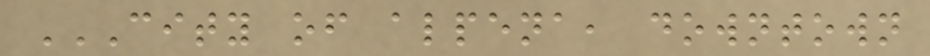CITY OF ALPENA, DOWNTOWN
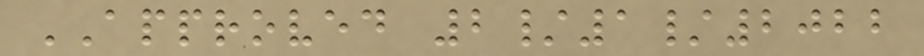APPROVED 2/1/2022
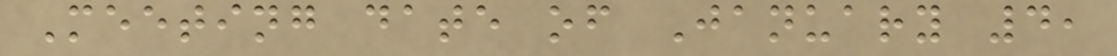Meeting date of January 4,
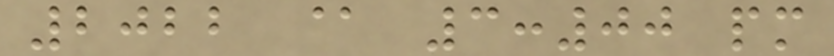2022 @ 3:00 pm
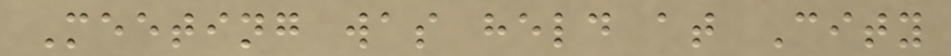Meeting was held at City
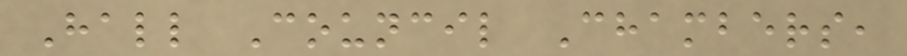Hall Council Chambers,
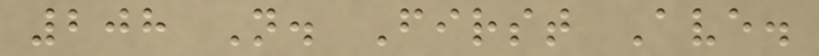208 N. First Ave.
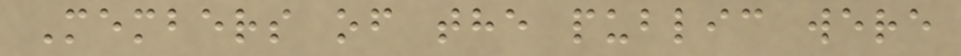Members of the public were
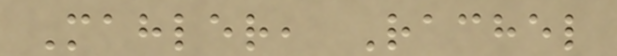Mahler, Rachel
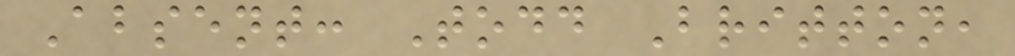Absent: Todd Britton,
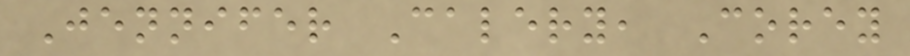Jennifer Calery, Corey
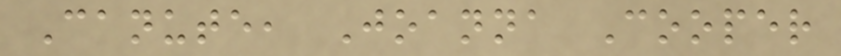Canute, Joanna Cooper
